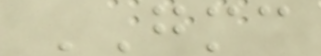GMC
